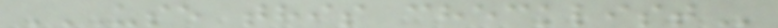USE THIS CHECKLIST
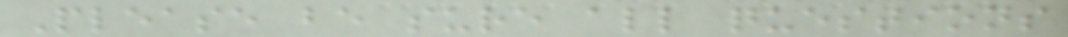Please be sure all questions
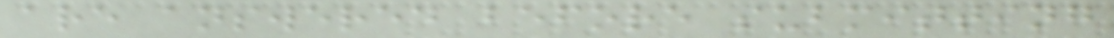are answered before submitting
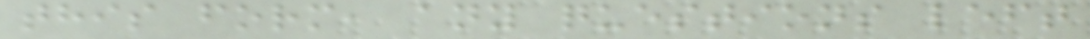this form, any questions left
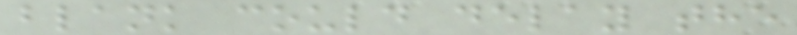blank could delay the
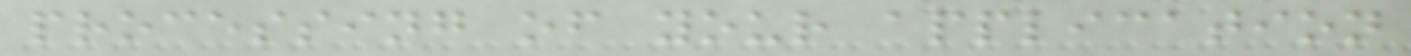processing of your application
